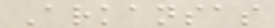Arkansas
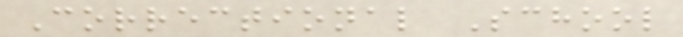Correctional School
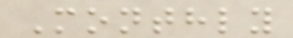Monthly
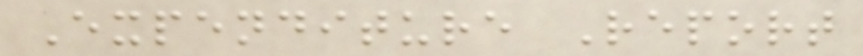Expenditure Report
